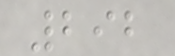292
